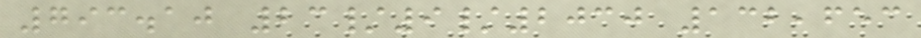793.10 23/9/2030 132,653
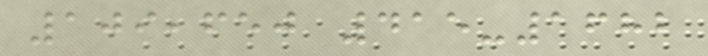109,650 415-1682
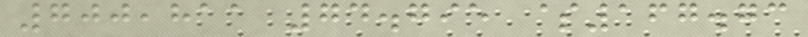700,811 74.795 $167.73
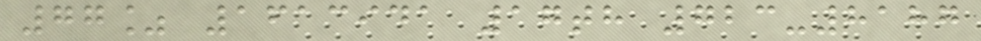77% 1613941 17th 723-8187
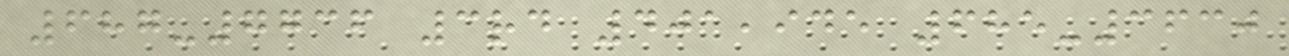687-7736 3rd 401,945 685-3630
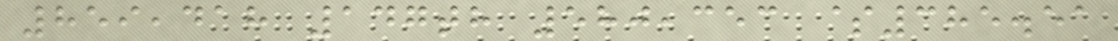859,418 147th 580,353 $385.51
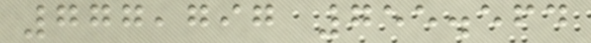777,797 755.564
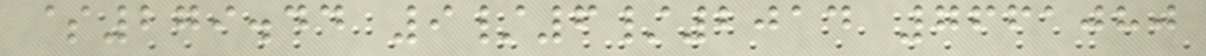$279.44 9/6/2014 7661080
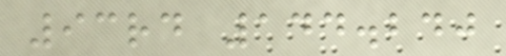93rd 144.240
